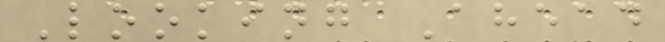Looking Ahead
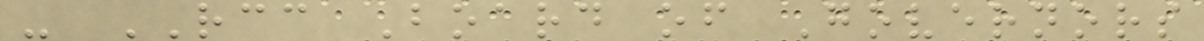- RCC Board of Governors
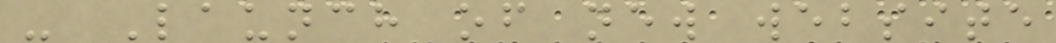- Launch of new website
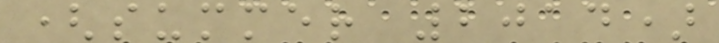(summer 2014)
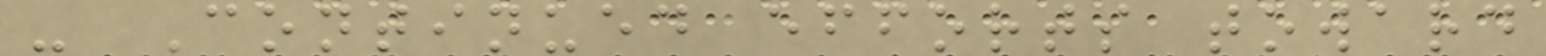- Continued efforts toward
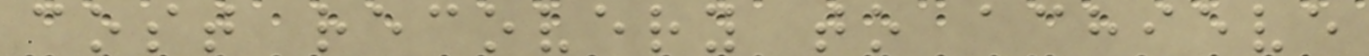cost recovery to achieve
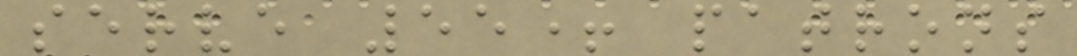serve 55+ patrons
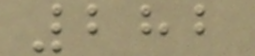282
